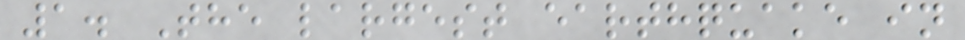1. The largest earthquake in
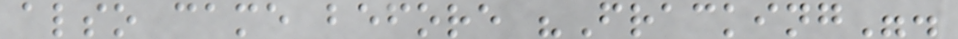also came before "Fracking".
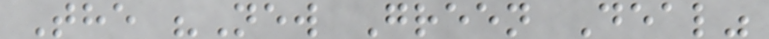The "New Green Deal"
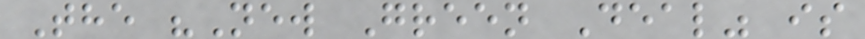The "New Green Deal" is
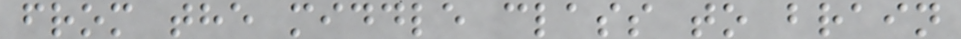from the middle class to brain
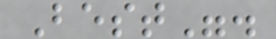Best".
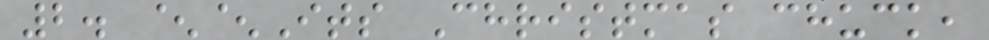2. ^^Its Christmas chuck,
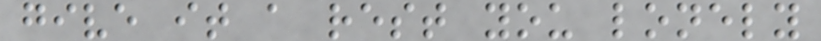give it a rest you lonely
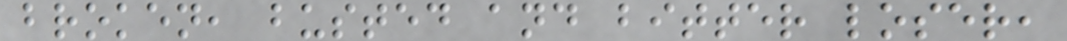broken, busted and bitter loser,
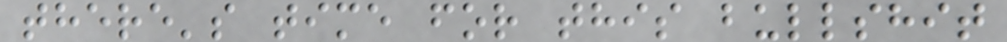there's time for this bullshit
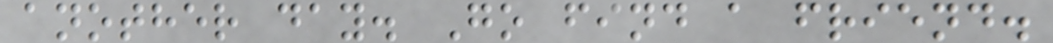another day. Go find a friend.
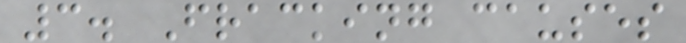3. Fracking causes
